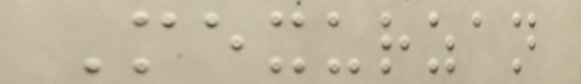Mexurzan
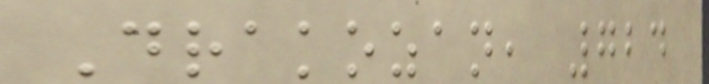Drakozan, 724
